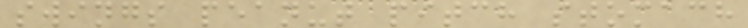swings peanut pitch stomach
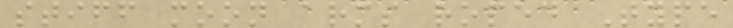stiff moon arms roped Type
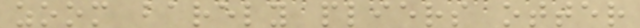zoom barely pliers otter
